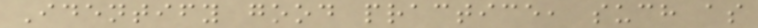Identify good practice, such as
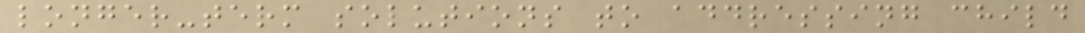longer-term solutions to addressing child
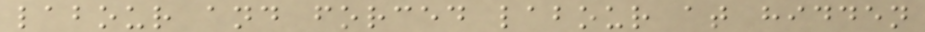labour and forced labour at hidden
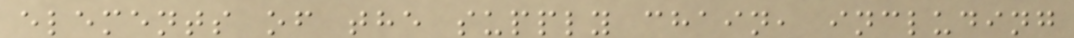elements of the supply chain, including
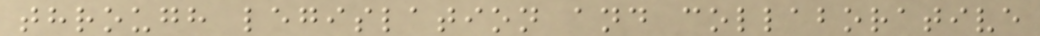through legislation and collaborative
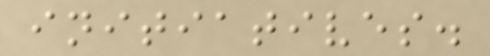initiatives.
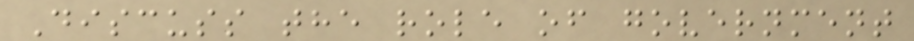Discuss the role of government
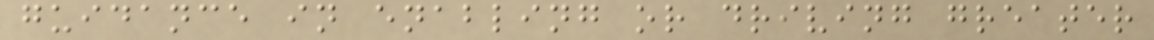guidance in enabling or driving greater
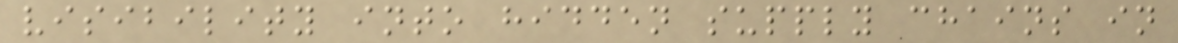visibility into hidden supply chains in
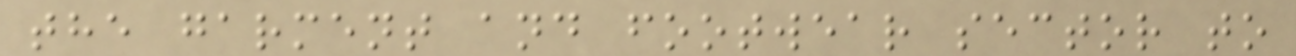the garment and footwear sector to
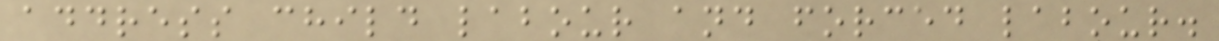address child labour and forced labour.
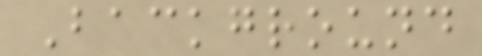Background
